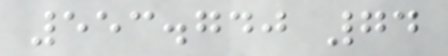553.740 74
